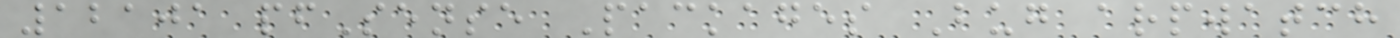12101 pfSense Packages Bug arpwatch
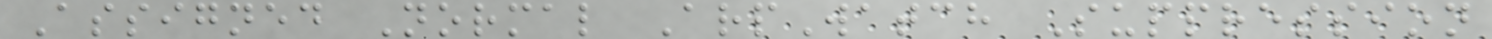Assigned Normal ArpWatch Suppression
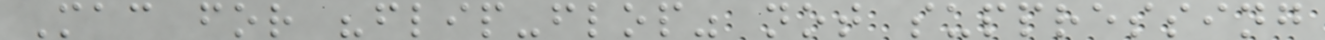Mac for "flip-flop" not suppressing
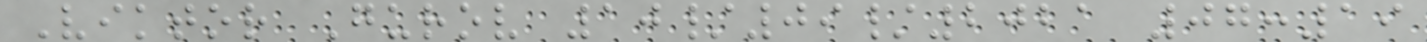Viktor Gurov 10/09/2021 07:19
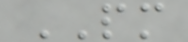PM
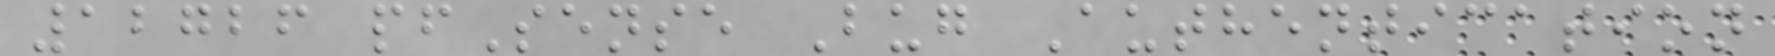12726 pfSense Bug Authentication
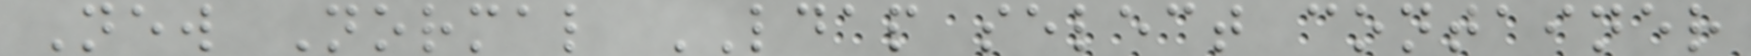New Normal LDAP select container
